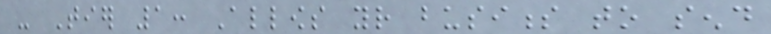- Tier 1: Allows your business to send
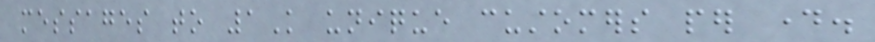messages to 1K unique customers per day.
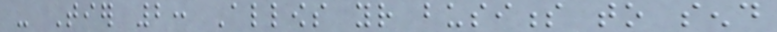- Tier 2: Allows your business to send
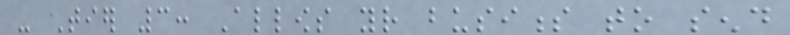- Tier 3: Allows your business to send
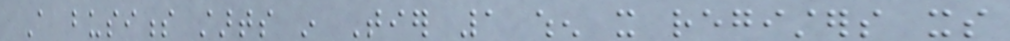A business starts in Tier 1 when it registers its
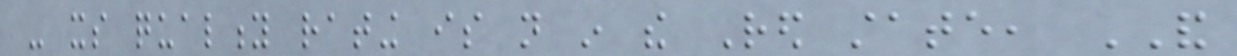- its quality rating is not in the Red state, AND
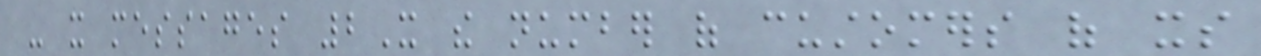- it messages 2X the number of customers of its
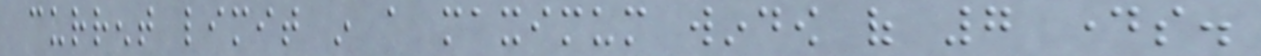current limit in a maximum window of 7 days.
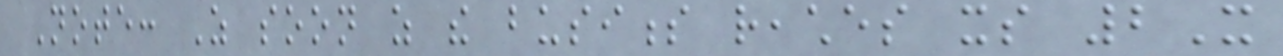Note: As soon as the business reaches its 2X
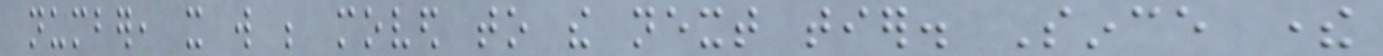number, it will be moved to the next tier. Since there
